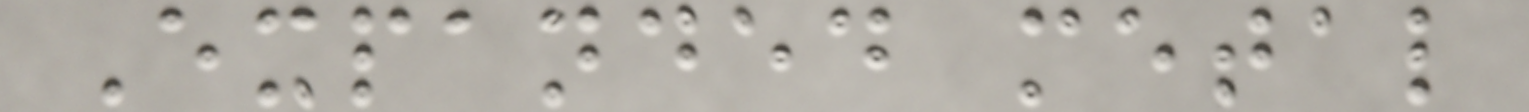Expanded metal
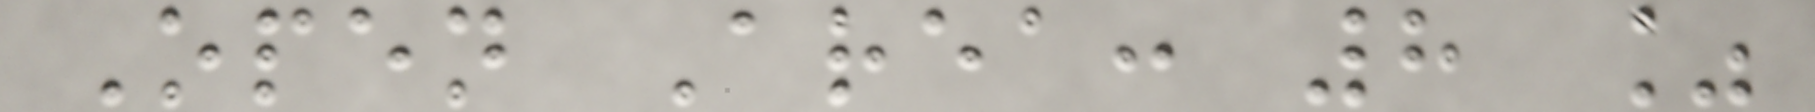Open Area: 8 %
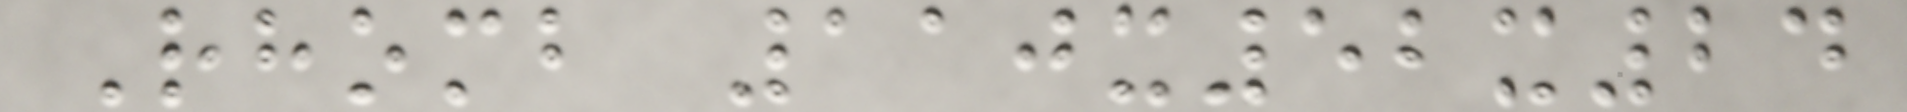Rhomb 110x52x24
